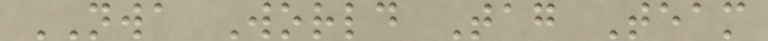NWA World Tag Team
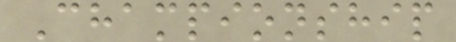Championship
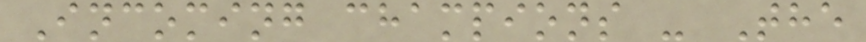Incoming champions - The
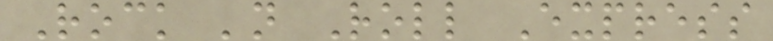Rock 'n Roll Express
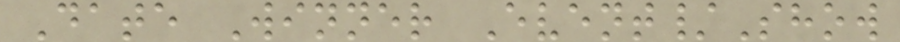Date Winner Event/Show
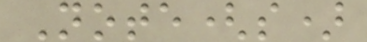Note(s)
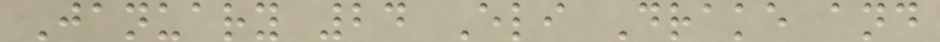January 24 Eli Drake and
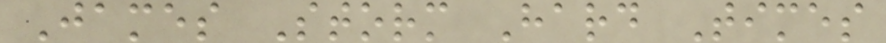James Storm Hard Times
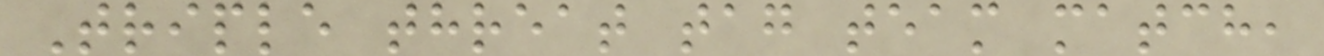Triple threat tag team match,
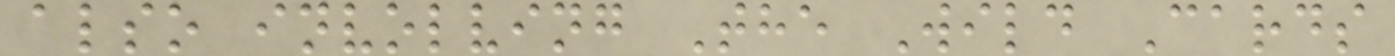also involving The Wild Cards
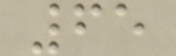65
